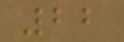22
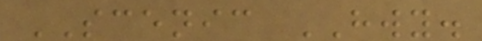SCENIC HWY.
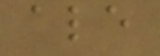ale
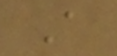A
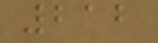212
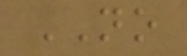NO
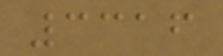3316
